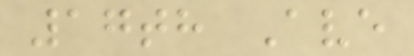17th Ave
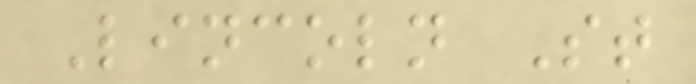Lincoln St
